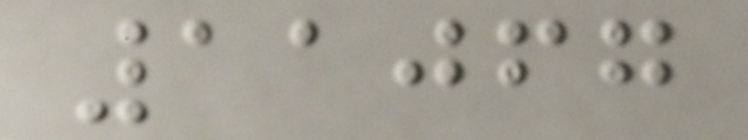11067
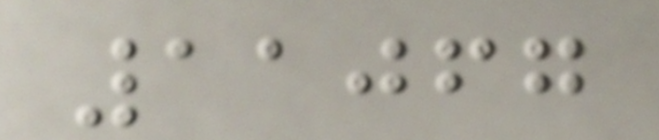11067
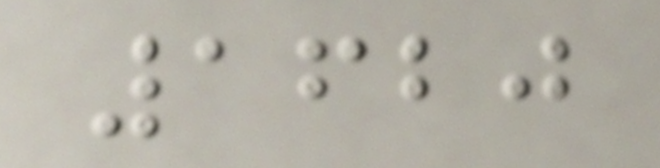1620
